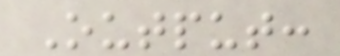Output:
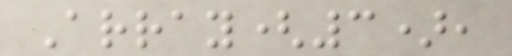Array(3),
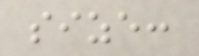size:
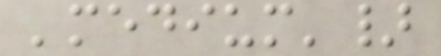'medium'}
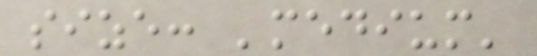size: 'medium'
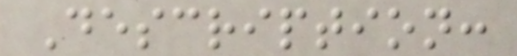Description:
